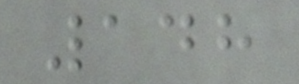148
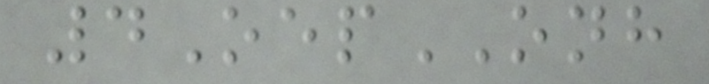4OepONH
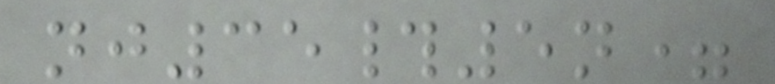nj35#5n=
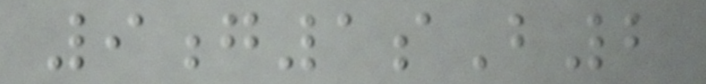9g1sB2
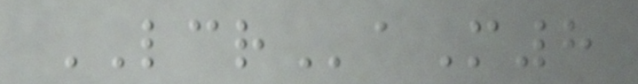LCRaM8
